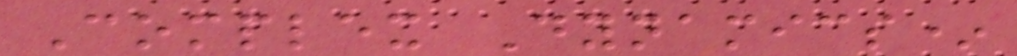Complex Dynamics*
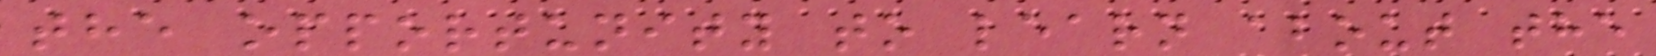the opportunity to learn about the
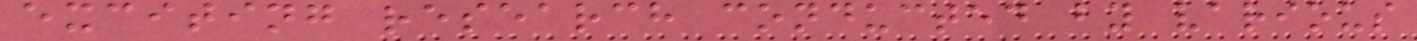exciting research conducted by various
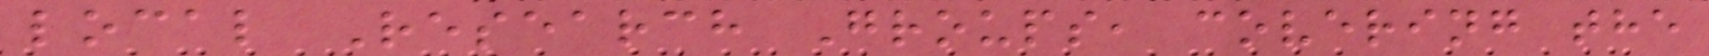local Research Groups, covering the
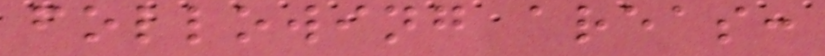following areas:
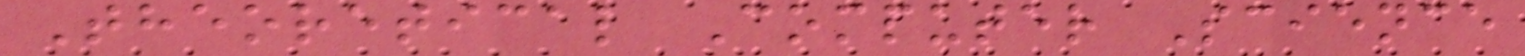Theoretical Computer Science
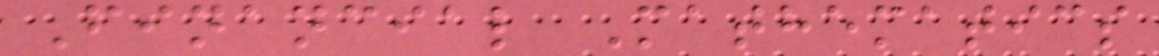Financial Mathematics
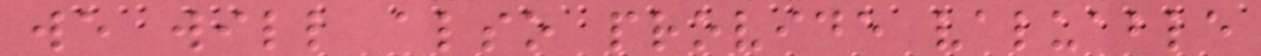we will also provide valuable
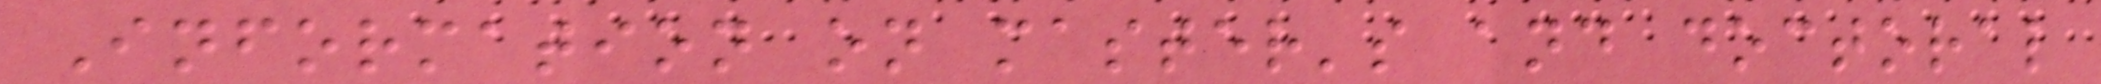Information on master's and doctoral
